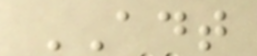ADT
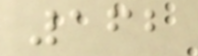162
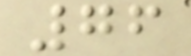76
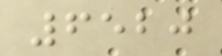6520
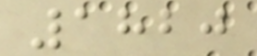1820
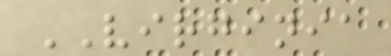VIRGINIA
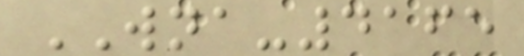WNA-4165
